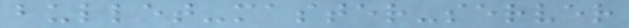bullet-master-server
